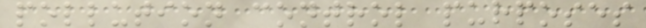pollution control purposes
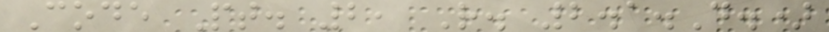Code Pt. 2, R. 2.1.D.)
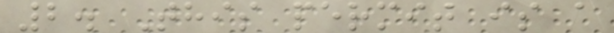2. This permit is a
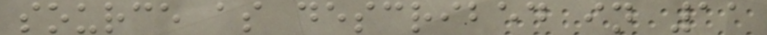source as described in 11
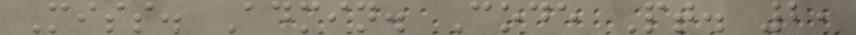Miss. Admin. Code Pt. 2,
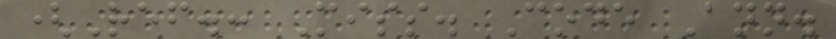(Ref.: Miss. Code Ann.
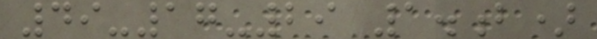49-17-29 1.b)
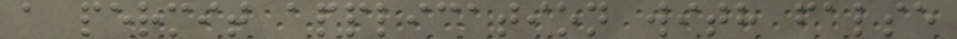a permit application with false
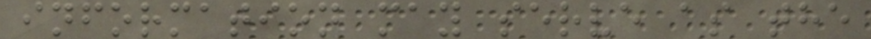information may serve as the
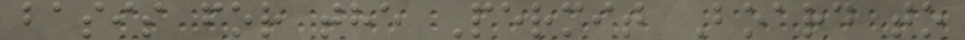basis for the Permit Board to
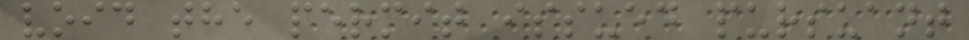void the permit issued pursuant
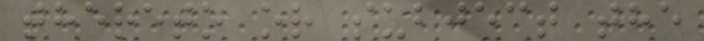thereto or subject the
